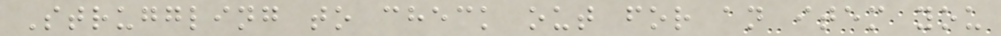Struggling to check out for an item you
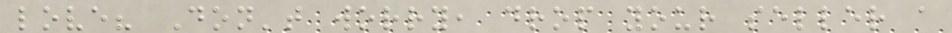love? Don't worry, drop your seller a
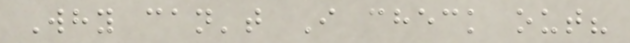Why can't I check out?
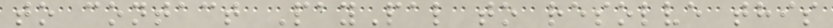to contact PayPal to resolve this
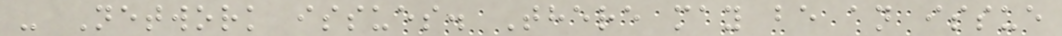- Network issues. There may be an issue
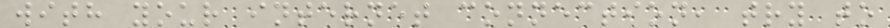with your internet connection, try to
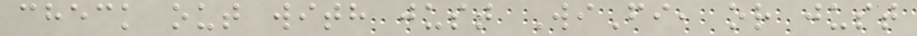check out with just WiFi, or just
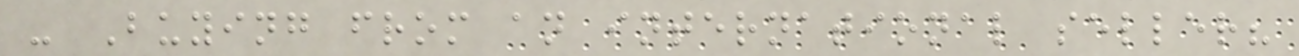- Buying from an international seller?
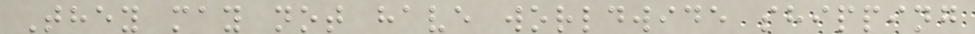They may not have worldwide shipping
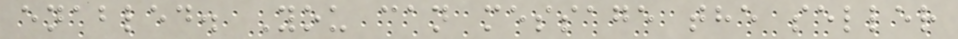enabled. You can message the seller
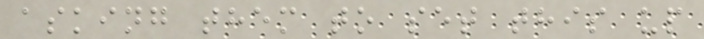asking them to set this up
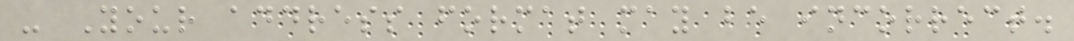- Your address format may be incorrect.
